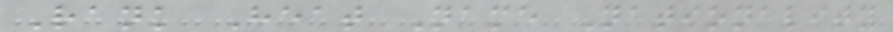Rank Heat Name Nationality
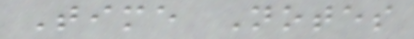Time Notes
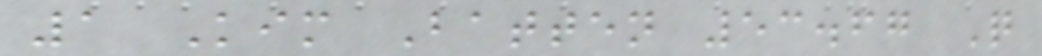1 Kim Batten 53.67 Q
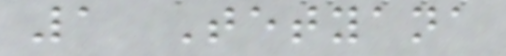1 Tetyana
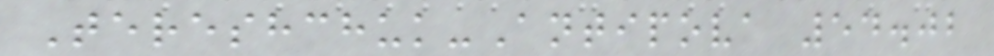Tereshchuk-Antipova 54.02
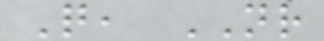Q, NR
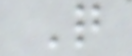Q
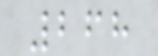268
